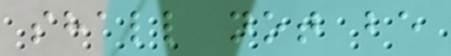shall not be
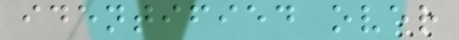identified over
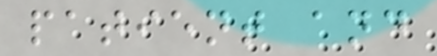patient and
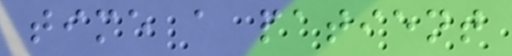time a patient
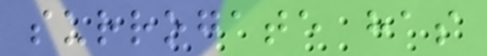surrogate has
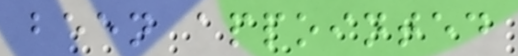been appointed
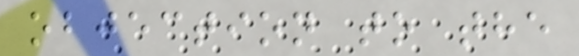objection to the
